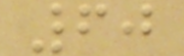60
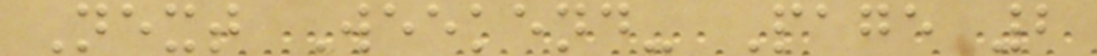Next Weekend- Page 2
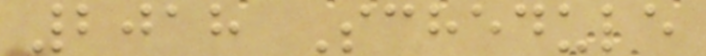2018 Schedule
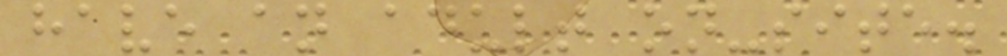have an adult on-site.
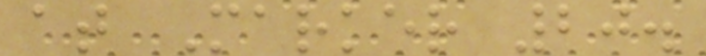at Marker 20.
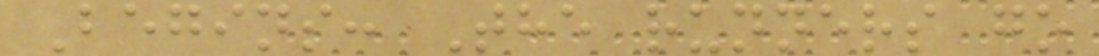Begins: The runners go
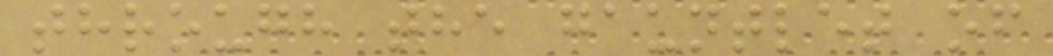through the gauntlet of
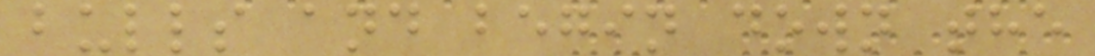bulls and begin down the
